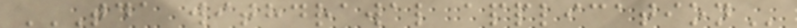TDA WITHDRAWAL APPLICATION
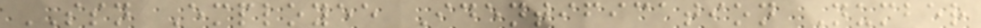SSN Employee Identification Number
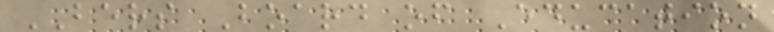BERS Board of Education
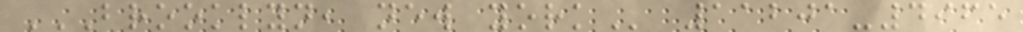BROOKLYN, NEW YORK 11201-4965
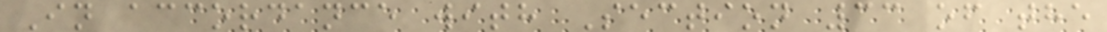In accordance with Section 33 of the
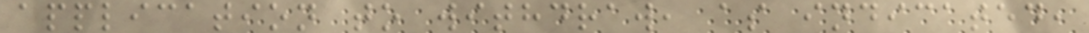application to withdraw, as indicated,
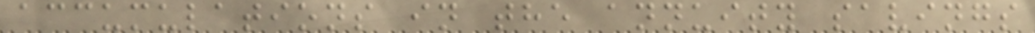accumulations in the annuity savings
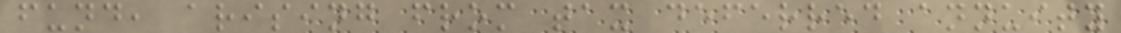fund, arising from tax deferred annuity
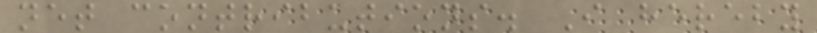net contributions. I hereby
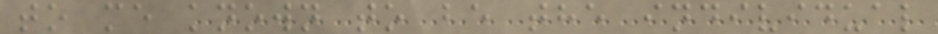to me known to be the individual
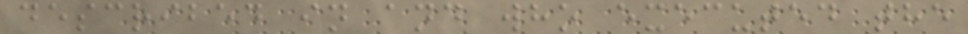described in and who executed the
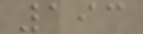193
